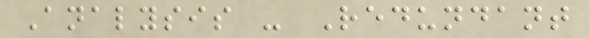Analysis - Redundant
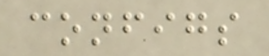configs
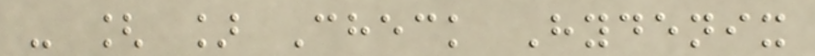- [ ] Check Hydenix
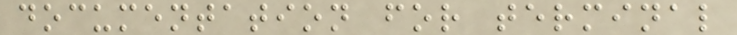documentation for terminal
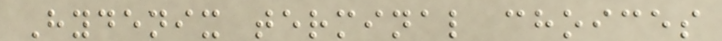Hydenix terminal choices
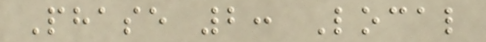Phase 2: Local
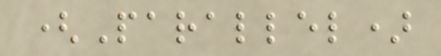(Parallel)
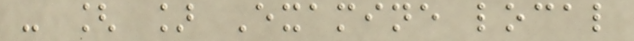- [ ] Examine local
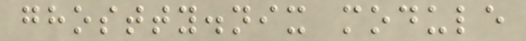ghostty.nix module
